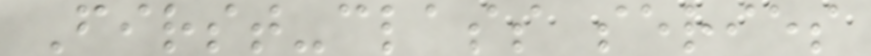First-class series
